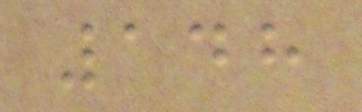148
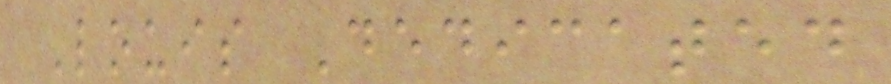Louis Dedicated
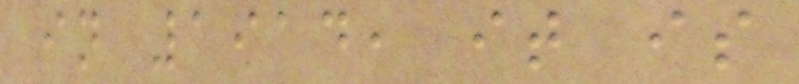in 1914, it is
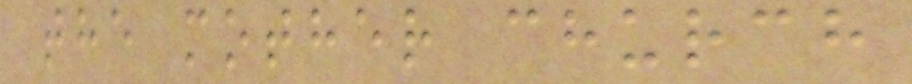the mother church
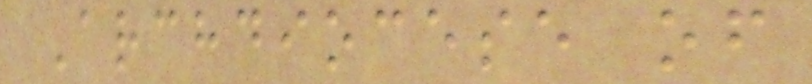Archdiocese of
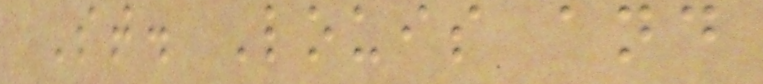St. Louis and
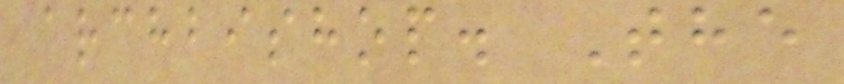archbishop. The
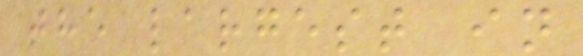the largest in
